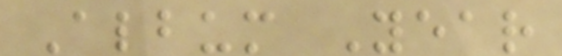Album Year
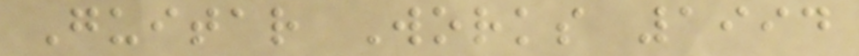Guitar Works 1994
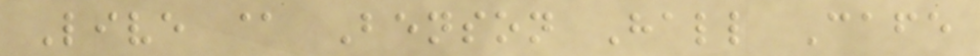Live @ Benson Hall Cafe
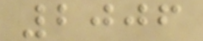2006
